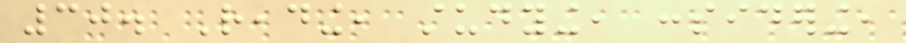30. Reading, studying, considering,
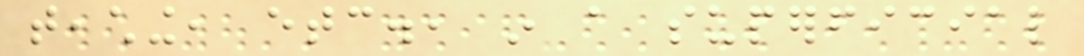teaching, etc., in a superficial
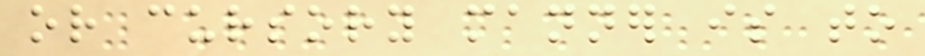or cursory manner is to
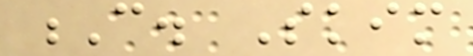C. Skim
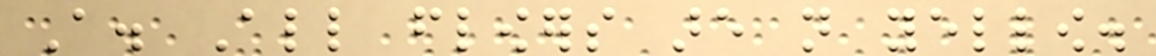A. All flowers are not yellow.
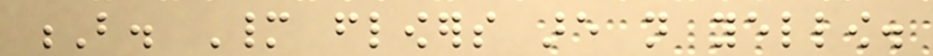B. Many flowers are not yellow.
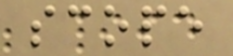scope
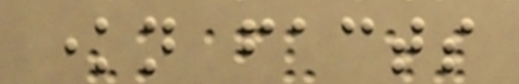known facts
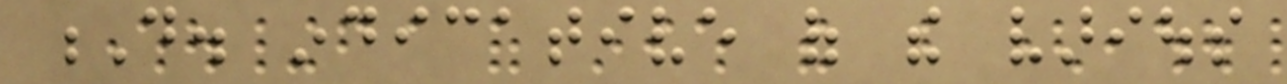D. indicative of the various
